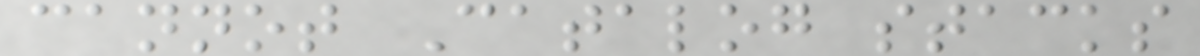cannot Catalog stacks
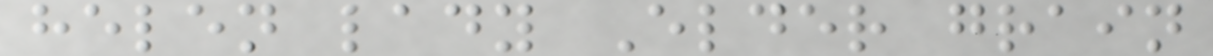helen lady Elder grain
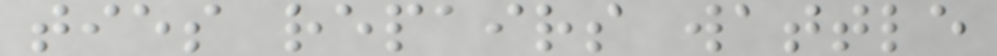ties repairs wattle
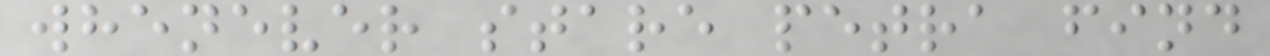whenever stare petra find
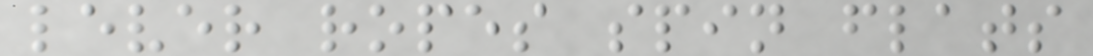lever ropes spin flats
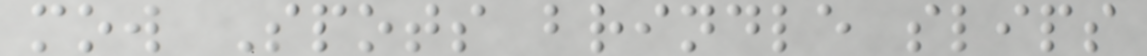mow Spots brindle slips
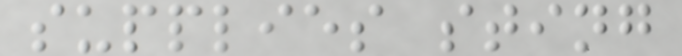supplies sting
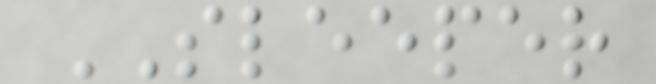SLEEPER
